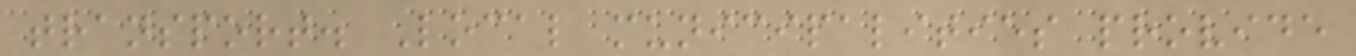transport. Local municipalities provide
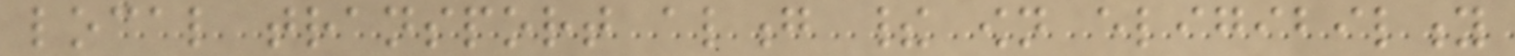local transport along their own eligibility
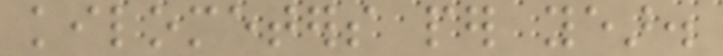kilometers per year.
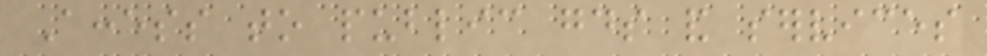Access to public goods and services
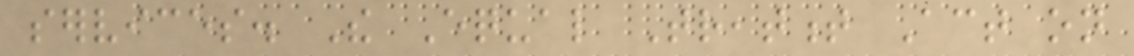services. The Equal Treatment Act on
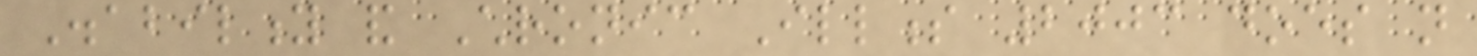Disability and Chronic Illness 2003 does not
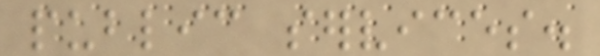public services.
